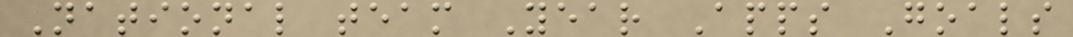National team Year Apps Goals
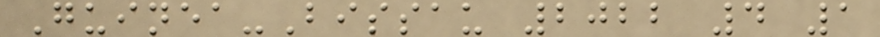Guinea-Bissau 2022 4 1
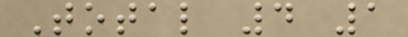Total 4 1
